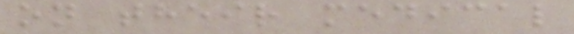on their medical
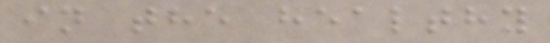in the healthy
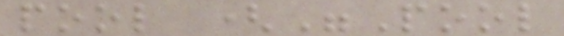pool ("Pool
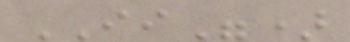II")
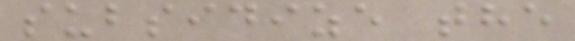subsidize the
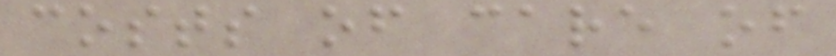costs of care of
